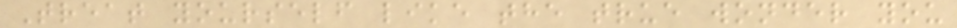Treat yourself like the true wonder you
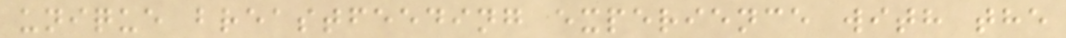unique breastfeeding experience with the
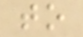to
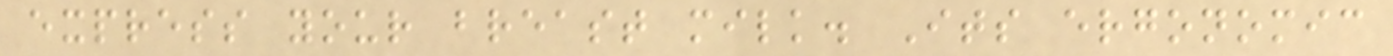express your breast milk. Its ergonomic
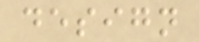design
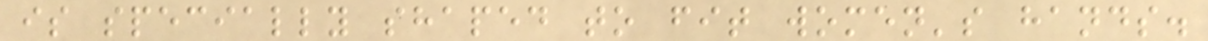is specially shaped to fit women's hands.
